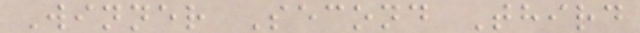Winner Second Third
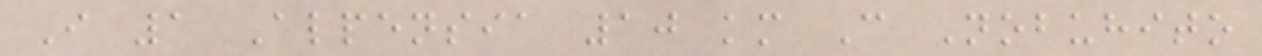I 1 Alpensia 10 km C Nobuhito
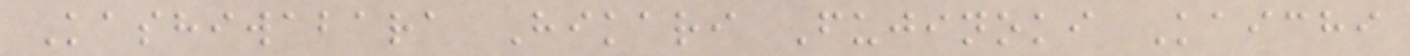Kashiwabara Hikari Fujinoki Kaichi
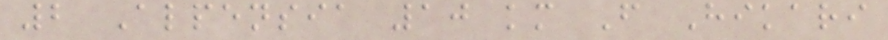2 Alpensia 10 km F Hikari
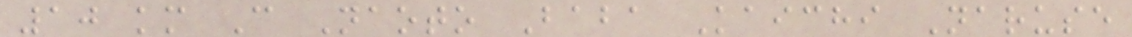10 km C Naoto Baba Kaichi Naruse
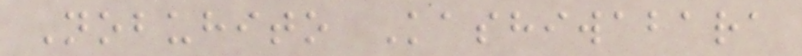Nobuhito Kashiwabara
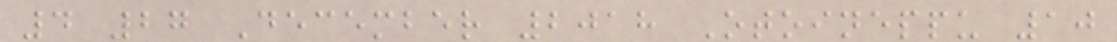4 27 December 2018 Otoineppu 10
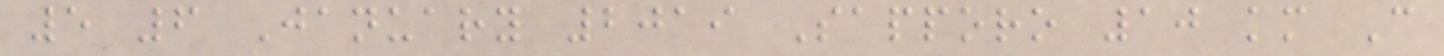5 6 January 2019 Sapporo 10 km C
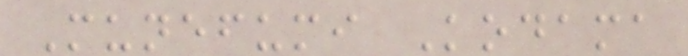Munefumi Kodama
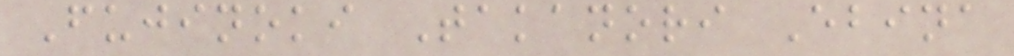Fujinoki Takanori Ebina
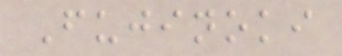Fujinoki
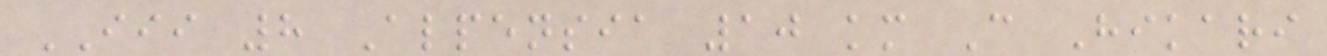III 8 Alpensia 10 km C Hikari
